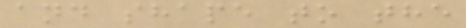and shape to the
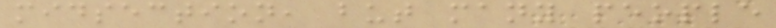midsection, but many people
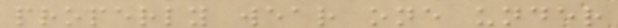properly wear one under
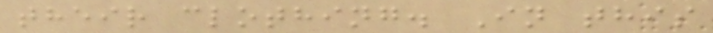their clothing. In this
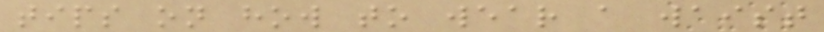tips on how to wear a waist
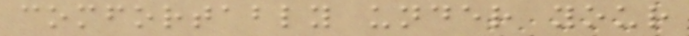comfortably under your
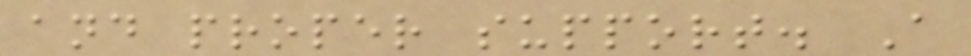and proper support. A
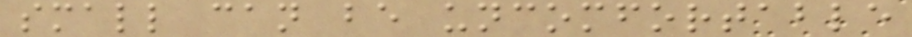small can be uncomfortable
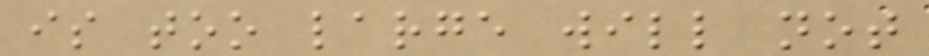is too large will not
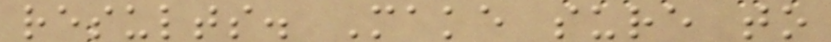results. Make sure to
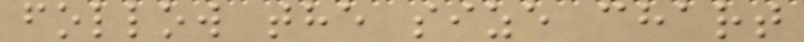follow the size chart
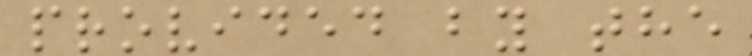provided by the
